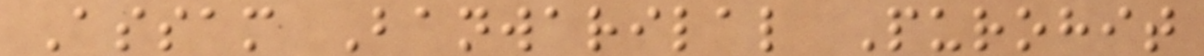Assam Banwarilal Purohit
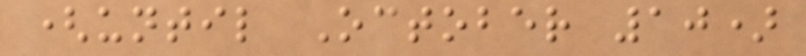(until October 10)
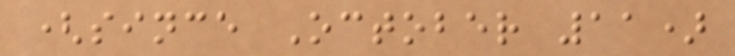(since October 11)
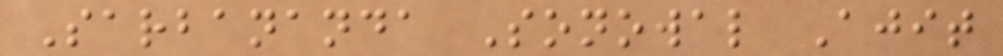Sarbananda Sonowal Ajit
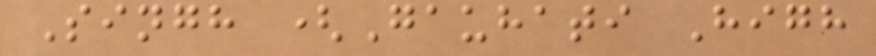Singh (Gauhati High
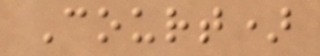Court)
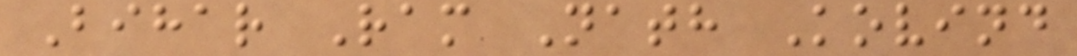Bihar Ram Nath Kovind
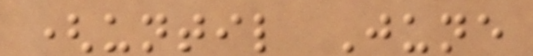(until June
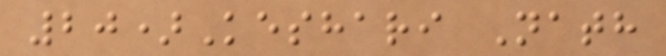20)Keshari Nath
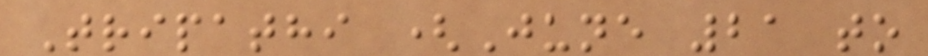Tripathi (June 21 to
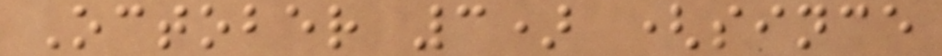October 3) (since
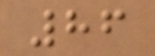86
